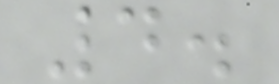4.
